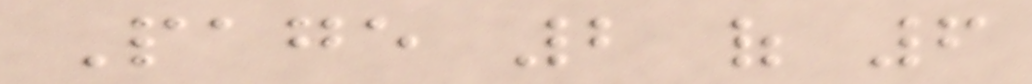Page 2 of 6
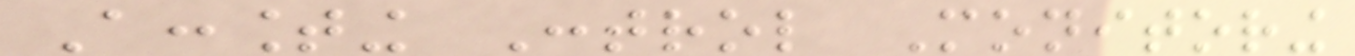Accounting Control Monitoring
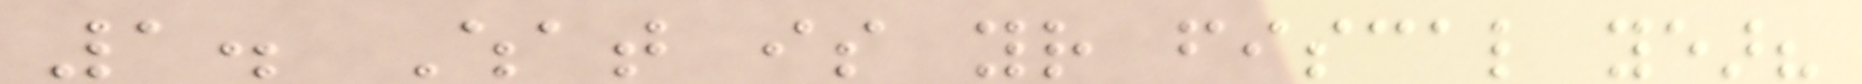1. What is your fiscal year?
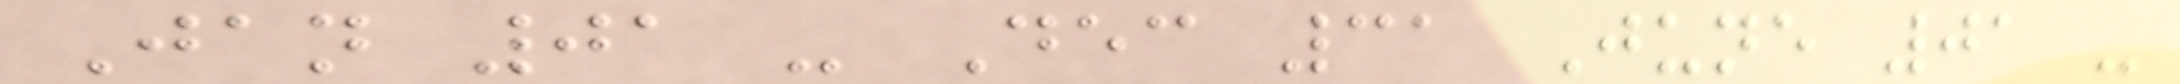Jan 01 - Dec 31 June 01 -
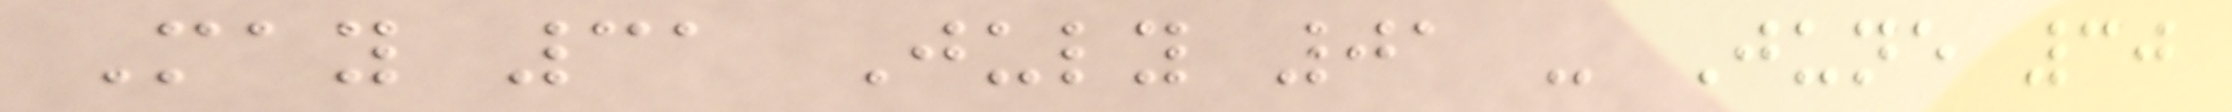May 31 July 01 - June 30
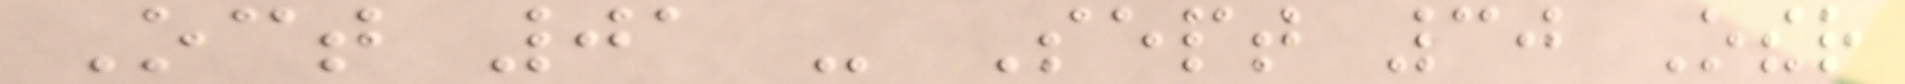Oct 01 - Sept 30 Other
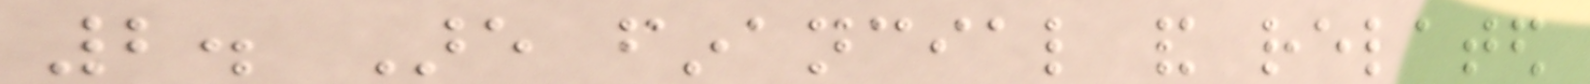2. Are financial and related
